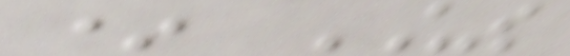* US
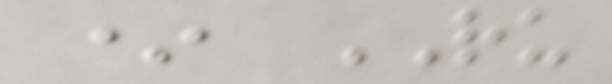* RU
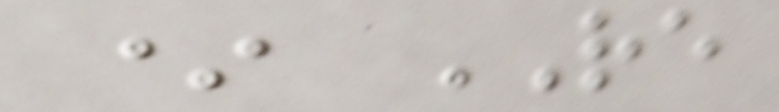* RE
